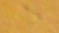e
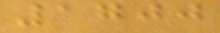1700
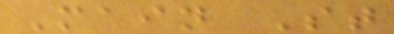Main St
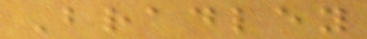Bradley
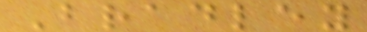Bradley
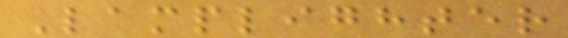Lamplighter
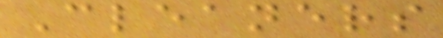Cleaners
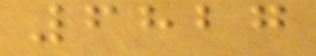6827
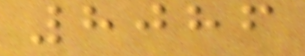8086
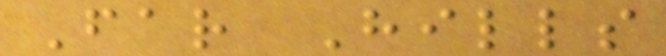Far Hills
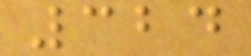324
